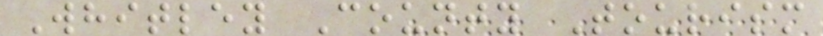Whitley County Tourism
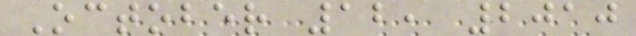October 12, 2010
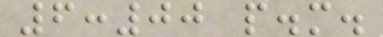6:00 p.m.
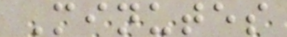Minutes
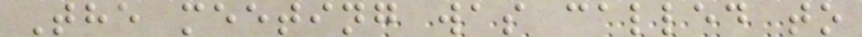The meeting was called to
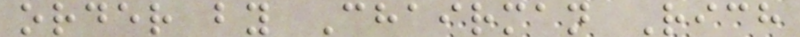order by Chairman Rich
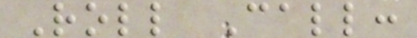Roll Call:
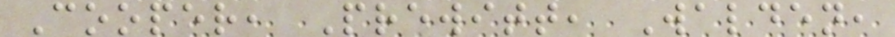Cooper, Prewitt, Walden,
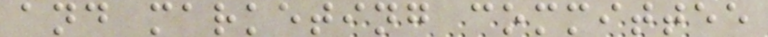and marketing committee
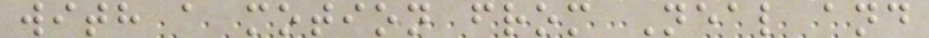with a motion from Neal and
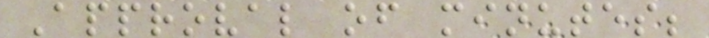Approval of minutes;
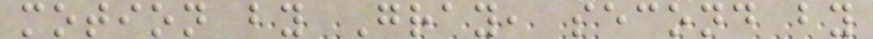motion by Gray, second by
